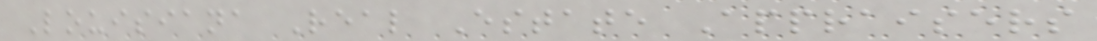Louisiana Real Estate Appraisers
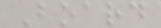Board
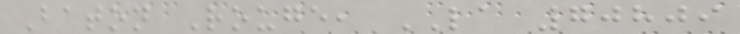Baton Rouge, LA 70809
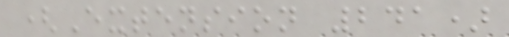(Extension 241)
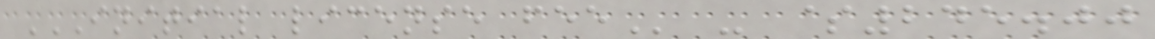INITIAL LICENSE FEE - $245.00
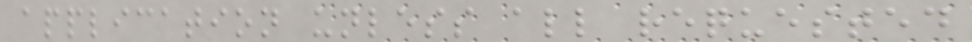application unless all requested
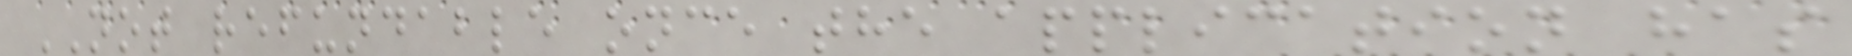NOT refundable once the application has
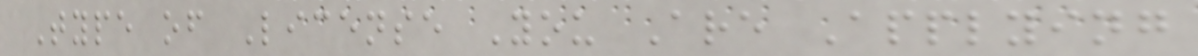Type of License You Are Applying
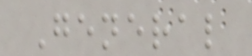General
